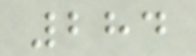284
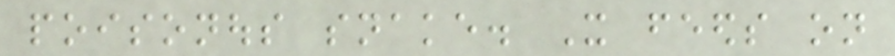poisonous snake. It feeds on
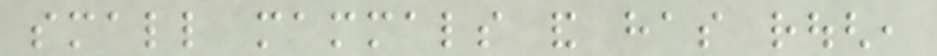small mammals and has rough,
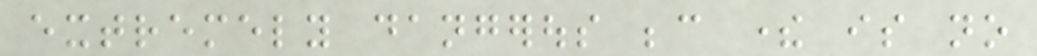extremely dangerous because there is no
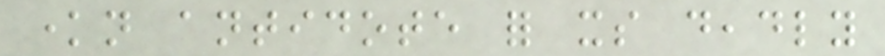known antidote for its deadly
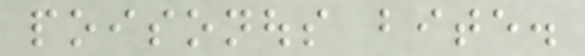poisonous bite.
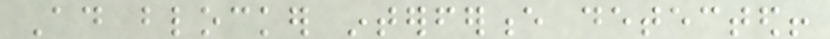Ad blocker interference detected!
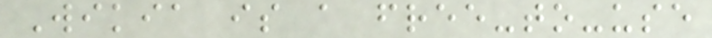Wikia is a free-to-use
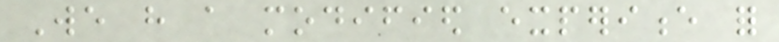We have a modified experience for
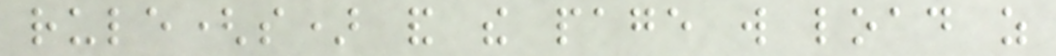rule(s) and the page will load as
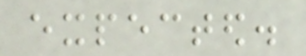expected.
